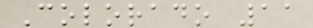Colorado 11
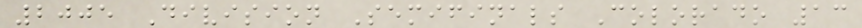2005 Division Semifinals Colorado 13
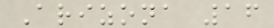Arizona 16
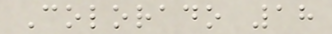Colorado 18
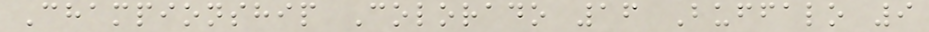Championship Colorado 16 Buffalo 9
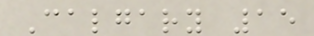Calgary 15
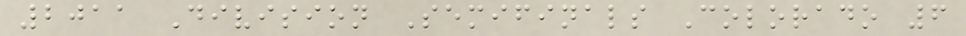2011 Division Semifinals Colorado 6
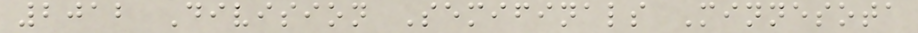2012 Division Semifinals Minnesota
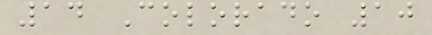14 Colorado 10
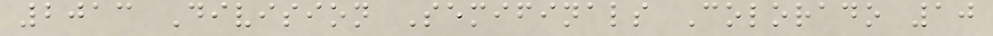2013 Division Semifinals Colorado 10
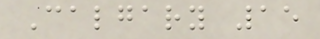Calgary 15
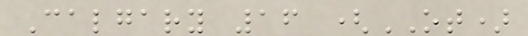Calgary 16 (OT)
